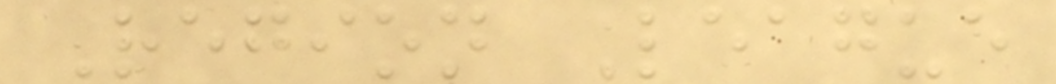Region League
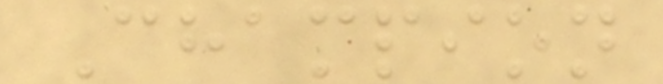Champion
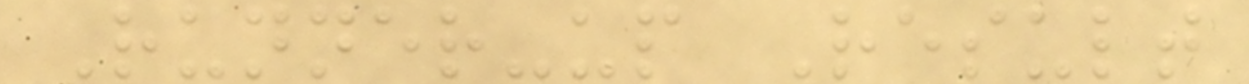Runner-up Result
